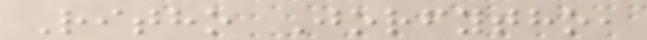Ritho Jorfytho,
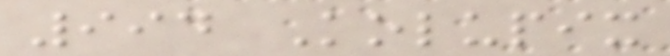994 Kolupix
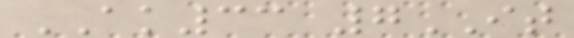AK33 7IT
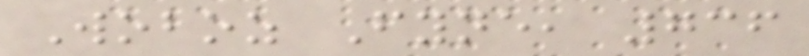Woboz Fyne, 736
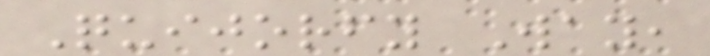Quijorfy Way,
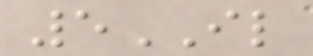5IL
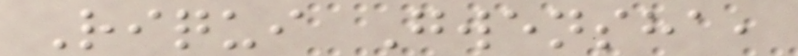Riqui Gwensha,
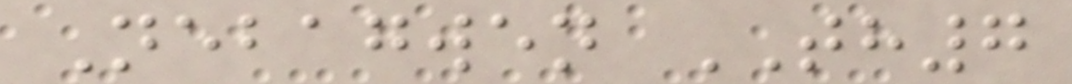Nebagwen TH7
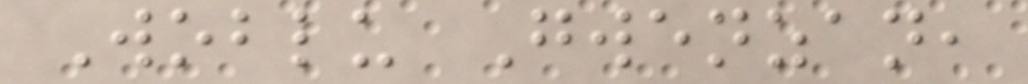Woblu Gwenzan,
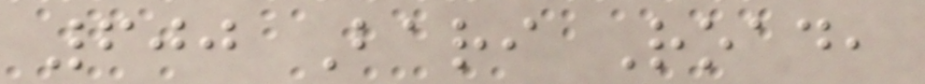600 Bari Road,
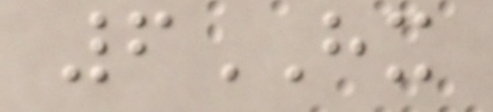6HX
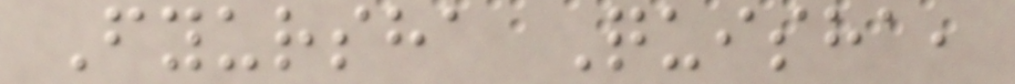Fyursha Quisha,
